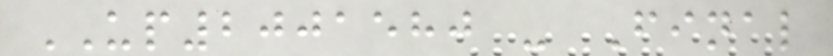UP2001580 - Final
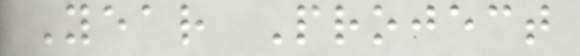Year Project
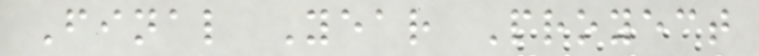Final Year Proyect
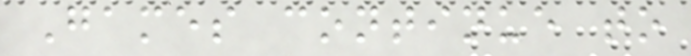Games continue to
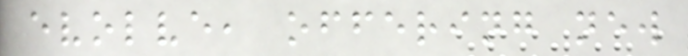evolve, offering new
